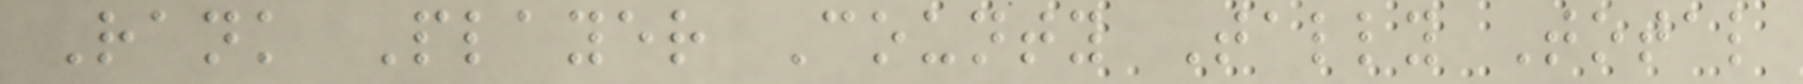Rank Player County Tally Total
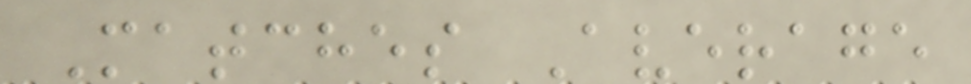Matches Average
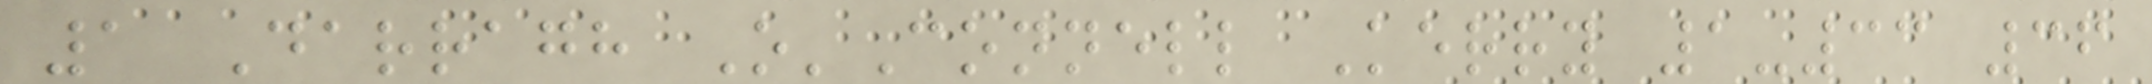1 Darragh O'Connell Kerry 1-33 36
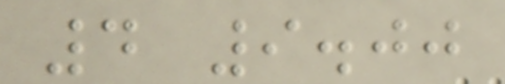4 9.00
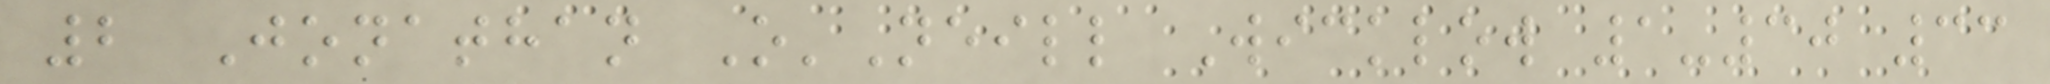2 Jonathan O'Neill Wicklow 1-30 33
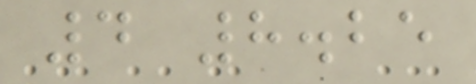4 8.25
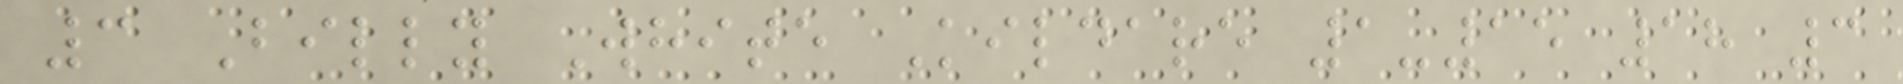3 Billy White Kildare 1-15 18 3
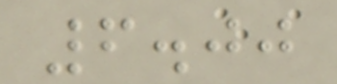6.00
